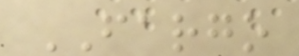FARGO
